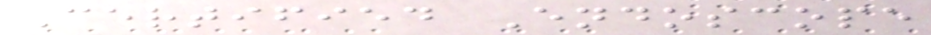Certified Endoscope
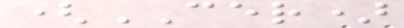(CER)
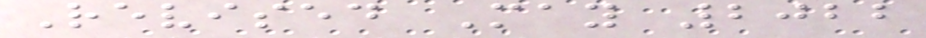Revised May 2022
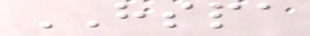HSPA
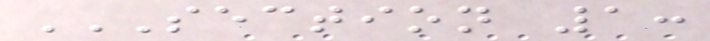SECTION 1:
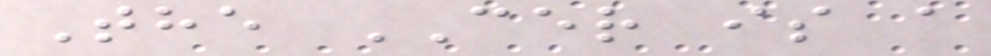The CER is a
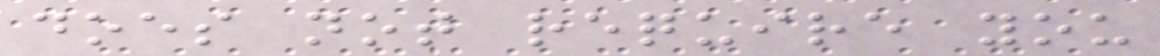does not require you
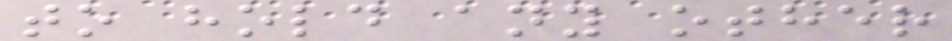to hold any other
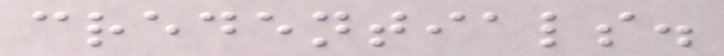credentials.
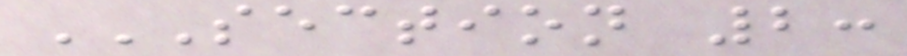SECTION 2:
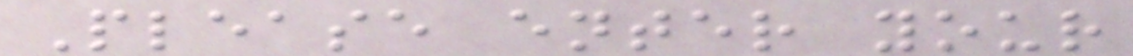Please enter your
